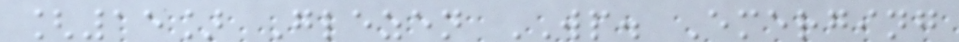[15] Glezen WP. Emerging
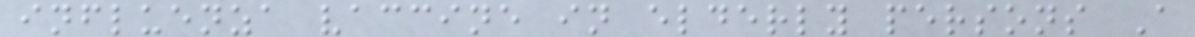influenza vaccine in elderly persons A
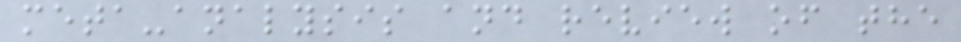meta-analysis and review of the
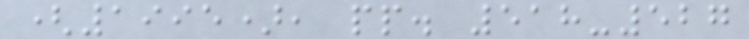(1995), pp. 518-527
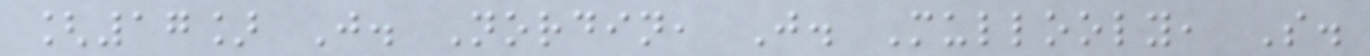[17] J. Nordin, J. Mullooly, S.
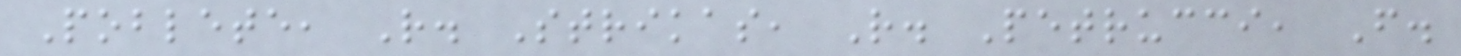Poblete, R. Strikas, R. Petrucci, F.
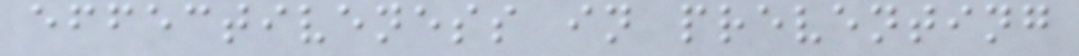effectiveness in preventing
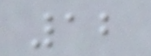12
